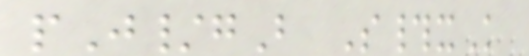pJ/gB S#xK
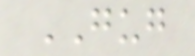GUG
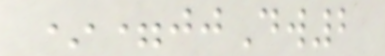*=jjDw2
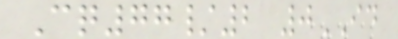Cq77/2 0ID
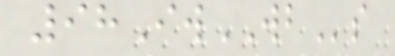98IwWBs
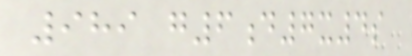989 g6d7x4s
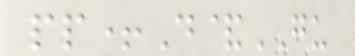pp+D&GU
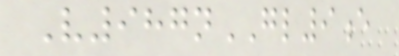V987nGL9e
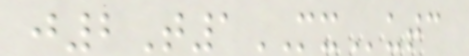j2T1MXutc
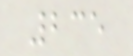235
